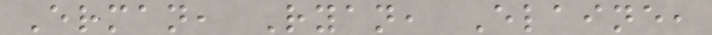Erman, Ryan, Elaine,
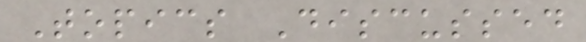Topics Discussed
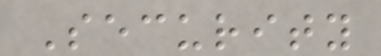Security
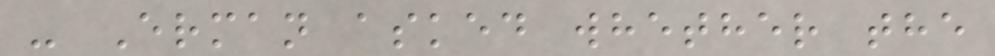- Erman asked whether the
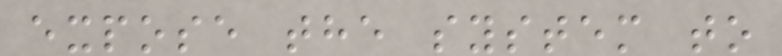expose the system to
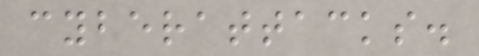cyberattacks.
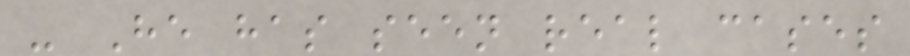- He has seen real cases
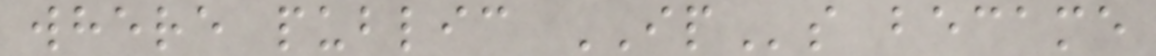where public IPs became
